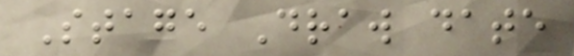Stage Draw date
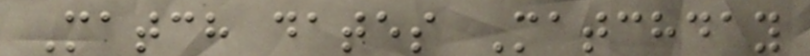Match dates Matchday
